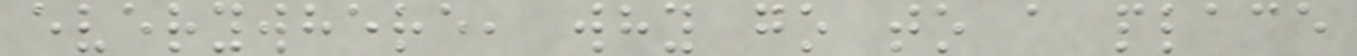everywhere, why go to a place
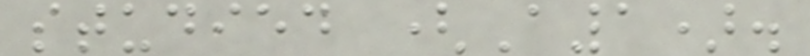studied (A1).
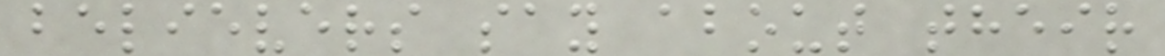believers say about their
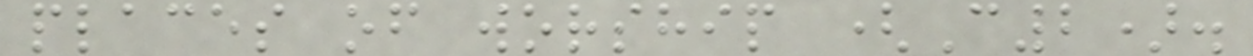places of worship (C2).
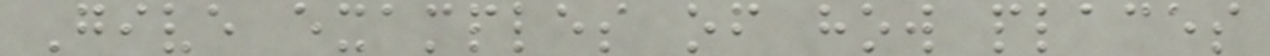Give examples of how places
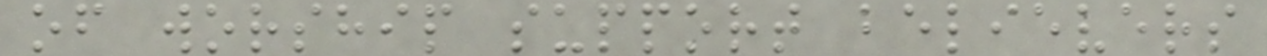of worship support believers
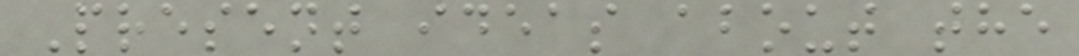Present ideas about the
